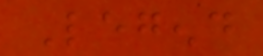Legend
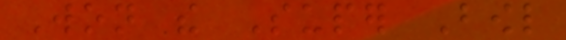Won the Super Bowl
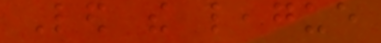Led the league
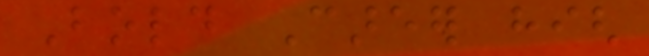Bold Career high
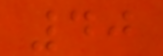40
